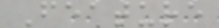Feature
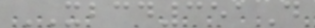XBCD351D
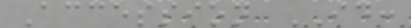Accession ID:
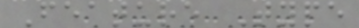Feature Type
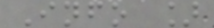Info ]
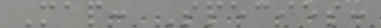Map: Species:
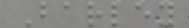Barley
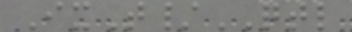IxT/QTL
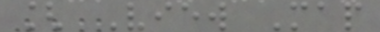[ View Map
